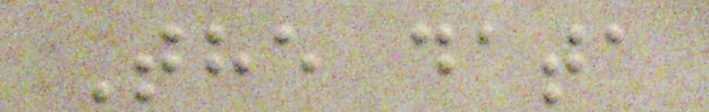The data
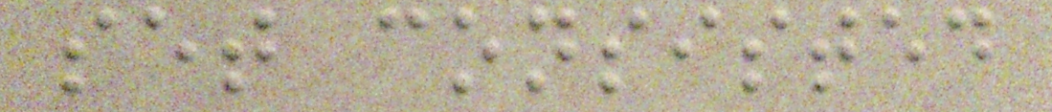set consisted
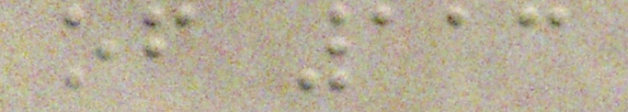of 113
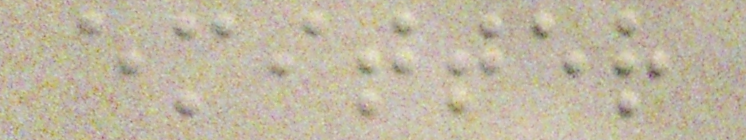emitter
